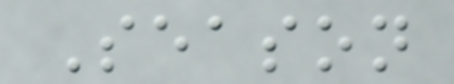Season
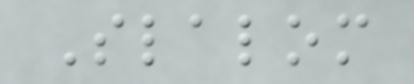Slalom
